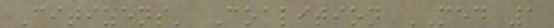Citizens' Coalition MED 1
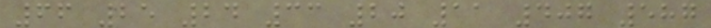66 25 24 33 20 11 407 587
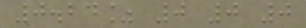0.24% 0 0 0
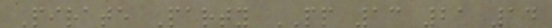Pirate Party PP 13 21 14
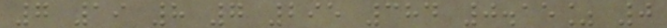7 19 8 7 295 384 0.15% 0
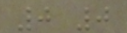0 0
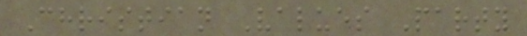Christian Values Party
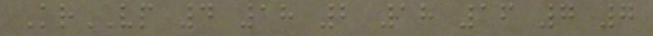KrVP 4 18 2 18 16 7 7
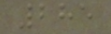285
